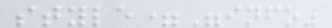style="info"
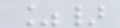%}
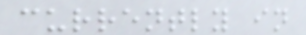currently in
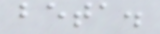beta.
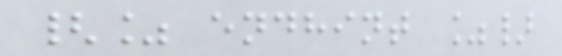{% endhint %}
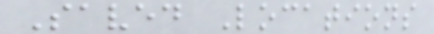Saved Locations
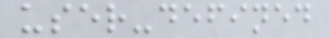user-defined
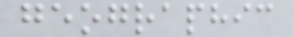geographic
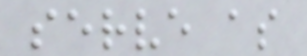serve as
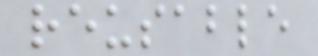reusable
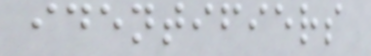identifiers
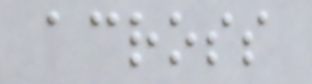across
